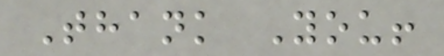Thank You!
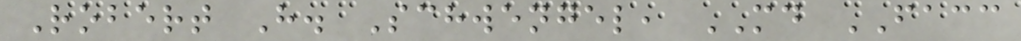Robert H. Schwengel, MD FACC
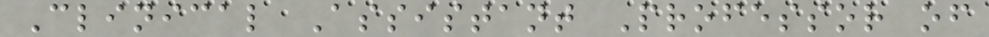Clinical Assistant Professor of
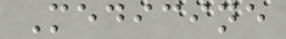Medicine
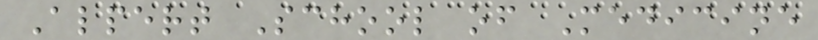Alpert School of Medicine
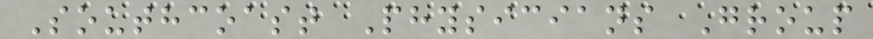Southcoast Physicians Group
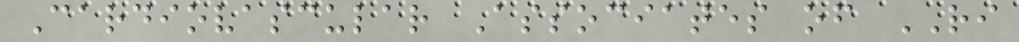Cardiovascular Associates of RI
